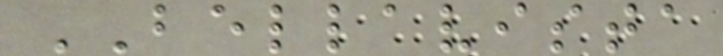BELLAVISTA
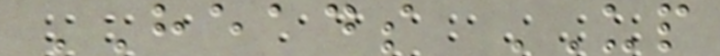HEADS UP
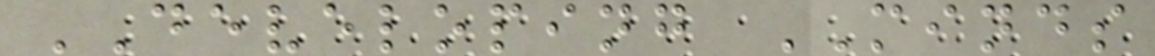DEVELOPING MINDS
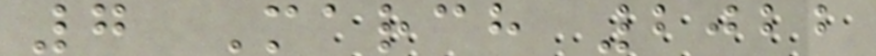7 March 2022
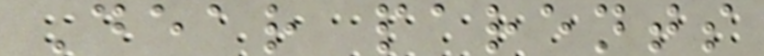Dear parents
